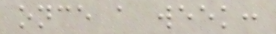once a week:
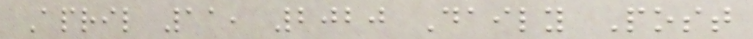April 11, 2020 Daily Post
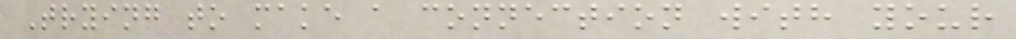Trying to make a connection with your
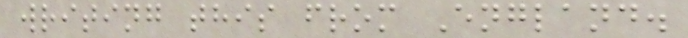writing this from England.
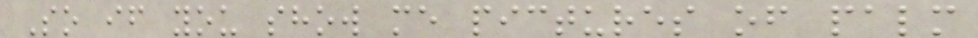So if you show me pictures of palm
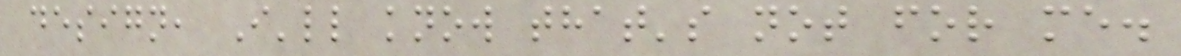design, I'll know that's not for me.
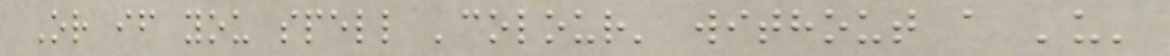Or if you spell 'colour' without a 'u'
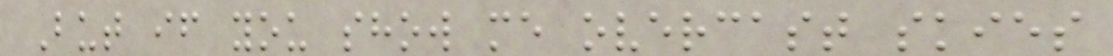But if you show me overcast skies
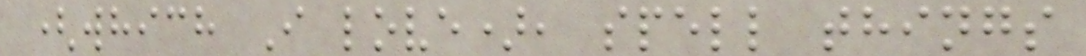(which I love), spell things
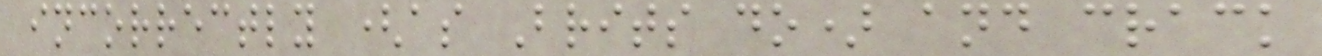incorrectly (as Brits do) and crack
